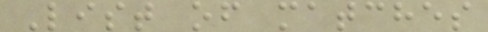List of matches
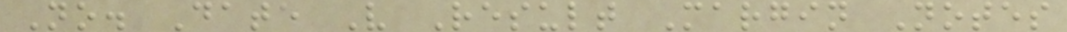No. Date V Result Margin Notes
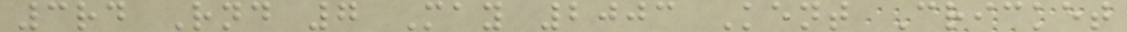3rd Rnd 7 May 2003 Kent Cricket
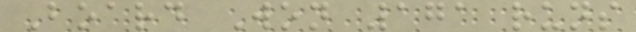Board Won 171 runs
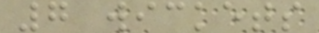7 wickets
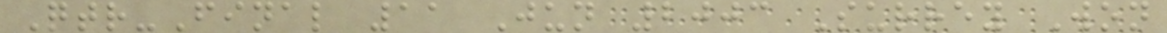Qtr-Final 11 Jun 2003 Surrey Won
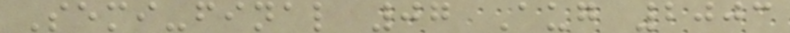Semi-final 07 Aug 2003
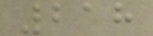218
